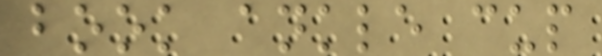book ankle cup
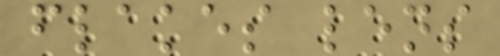flakes lens
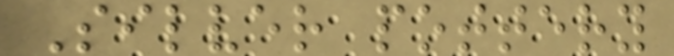Silver pottery
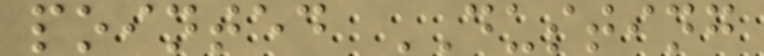pointed DUSTING
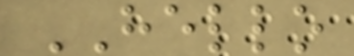HELLO
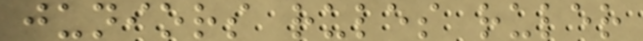juniors rules ruler
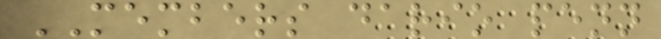MEMBERS dario penn
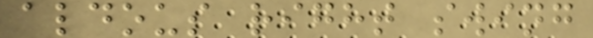aldous right swing
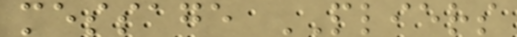message PLIERS
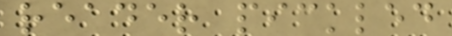reader pickled
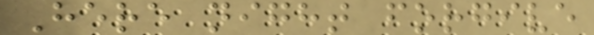Here night forgive
